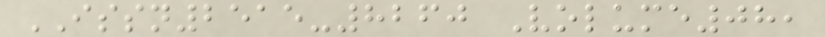ISSN2515-8260 Volume08,
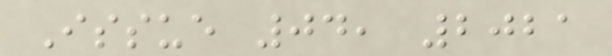Issue 04, 2021
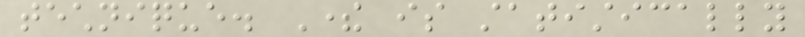technique. There is statistically
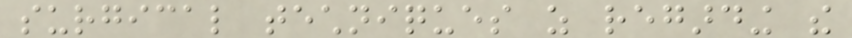surgical techniques as regarding the
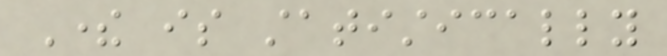There is statistically
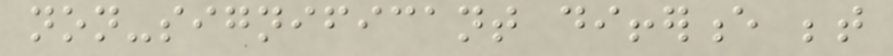non-significant difference between
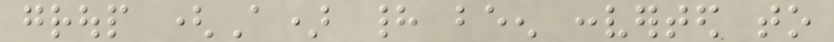group (A) had been converted to
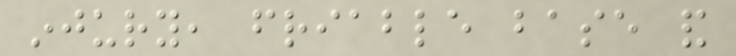injury, friable base and
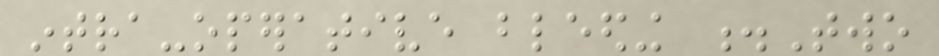intra-operative bleeding .Two
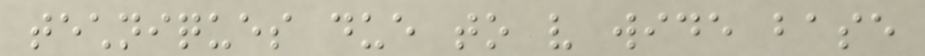techniques due to very wide base
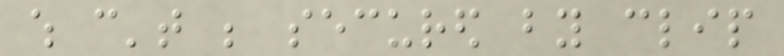which can't be secured by clip
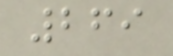269
